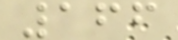166
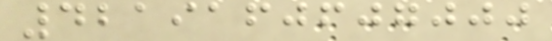4219160607000
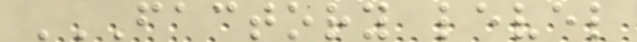FACTORY LEVEL
